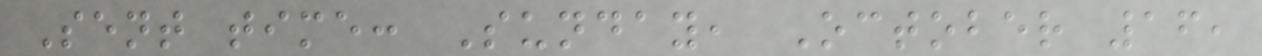Sent time: Sunday, October 16,
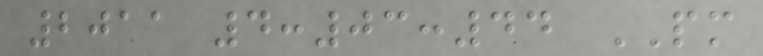2011 4:03:44 PM
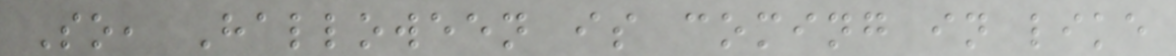So, Halloween is coming in like
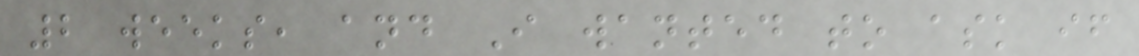2 weeks, and I wanted to ask if
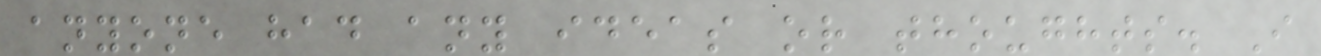anyone had any ideas or thoughts. I
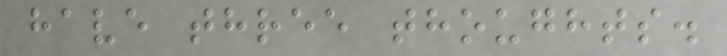have three thoughts.
